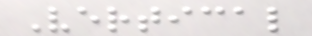Vertical
